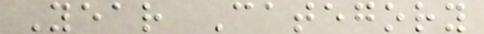Year Category
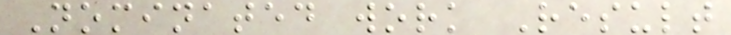Nominated work Result
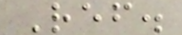Ref.
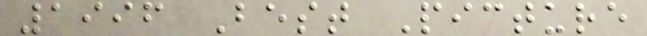1996 Best Picture
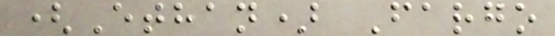(Ethan) Fargo
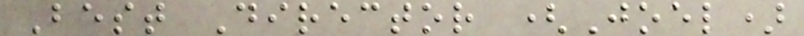Best Director (Joel)
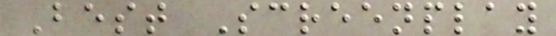Best Screenplay
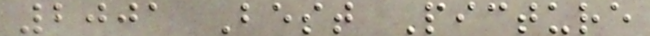2001 Best Picture
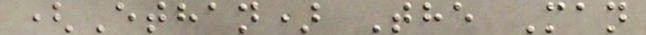(Ethan) The Man
